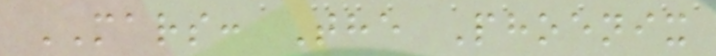MARS: The Phoenix
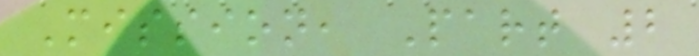Mission, Part 2
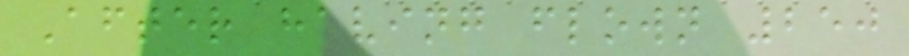After having flown 250
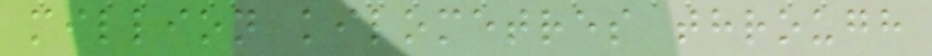million kilometres through
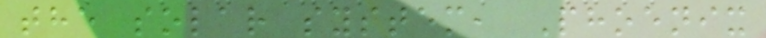the solar system, Phoenix
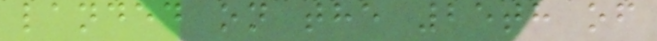landed on the 25th of
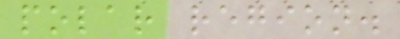polar region.
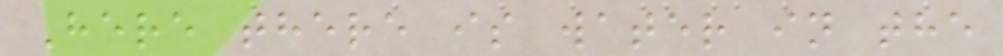Here there is water in the
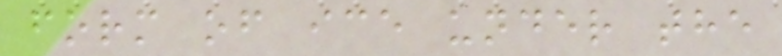form of ice under the
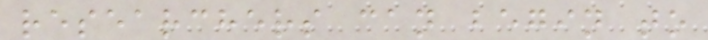researchers can begin to
